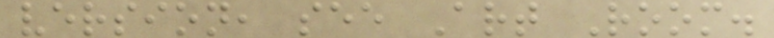version, see Art Room.
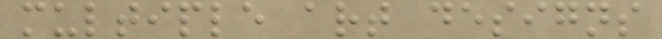multiple art designs
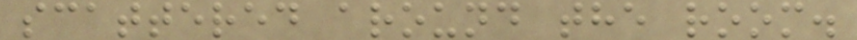scattered around the room.
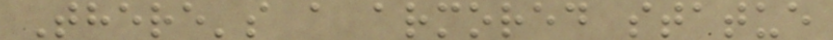There's a armored statue
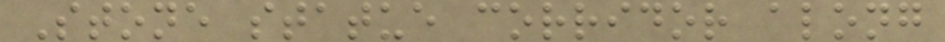Stone statue corridor along
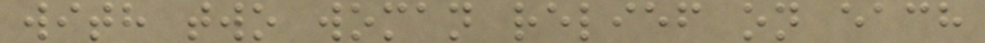with two woman relief on each
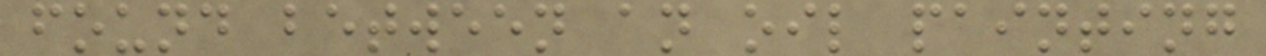found between an oil painting
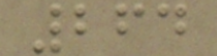264
